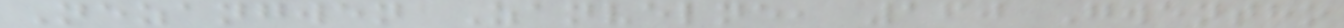Nezangwen Zanvelne, 160 Gwentho
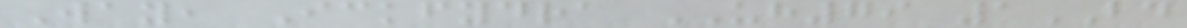Way, Ickfydra UH79 1BD
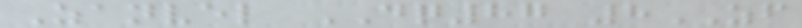Zanvel DQ87 8ZF
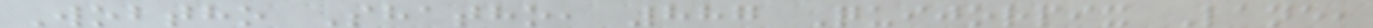Wobtho Shatho, 887 Quijorpix Lane,
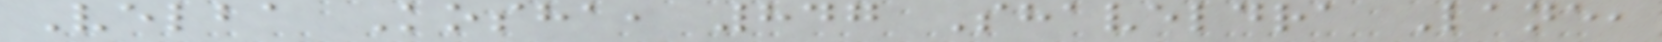Velba Kosha, 847 Shaveldra Lane,
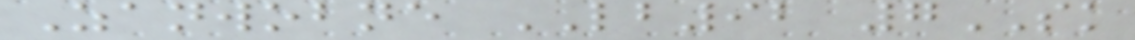Zanwobne LB92 7SK
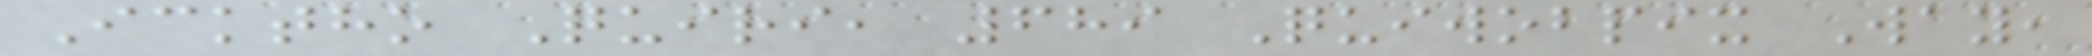Icktho Quiri, 689 Quiwobpix Way,
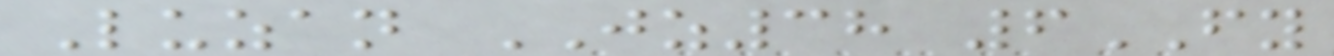Luzan JZ38 6FY
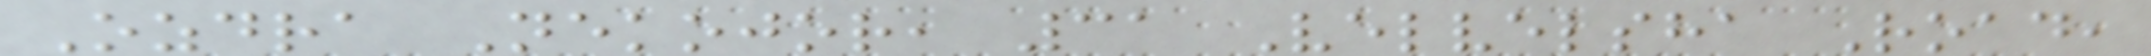Ozdra Nekojor, 31 Velvelsha Road,
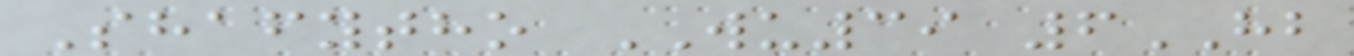Shafytho WU39 6HB
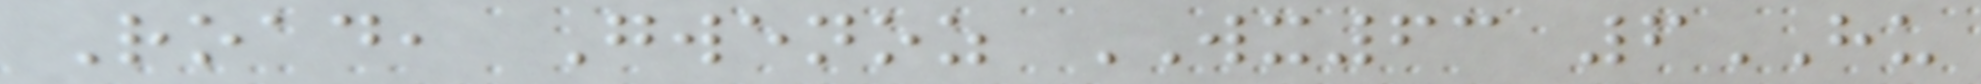Road, Gwenoz WX63 6HU
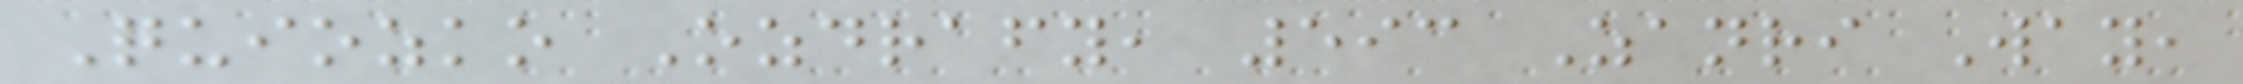Quiozko Ozdrafy, 593 Zanri Way,
